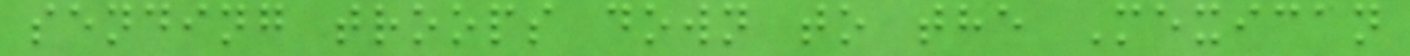sending troops down to the Mexican
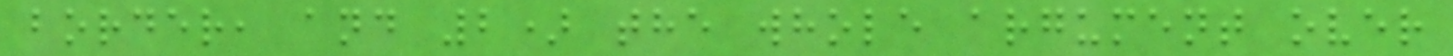border, and 2) the whole argument over
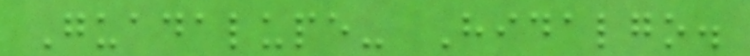Guadalupe- Hidalgo.
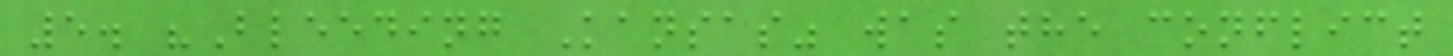5. "Bleeding Kansas" was the conflict
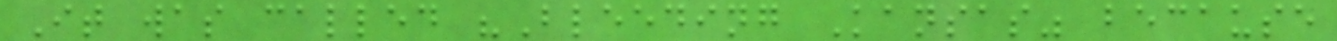It was called "Bleeding Kansas" because
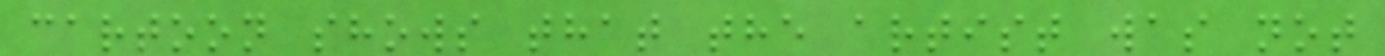cartoon shows that the artist was not
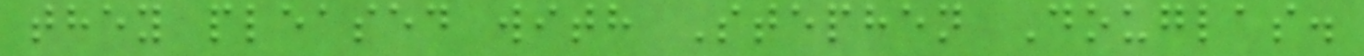they pleased with Stephen Douglas.
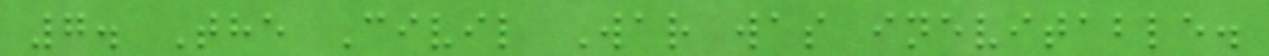7. The Civil War was inevitable.
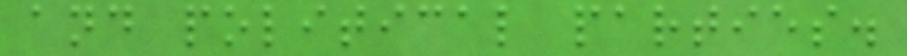and political parties.
